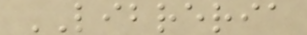LIBRERIA
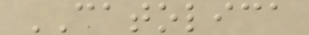CATOLICA
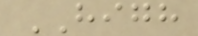HIGH
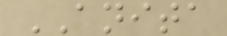ANITA
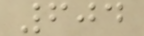604
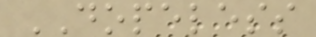DOPELESS
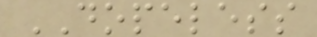DOPELESS
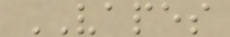VAPES
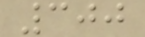300
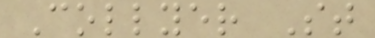Collyer St
